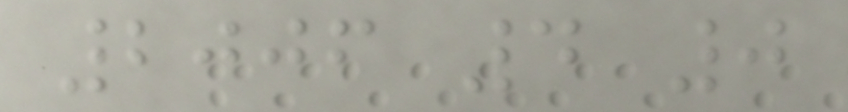2006 4 0
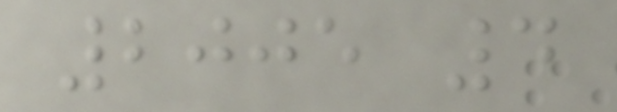2005 4
